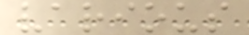various
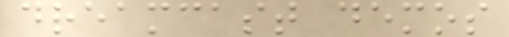dreamcast demos
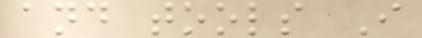and tools I
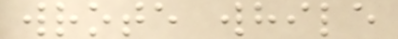wrote while
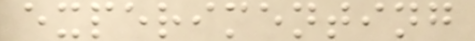experimenting
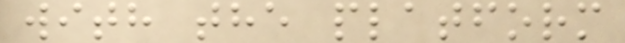with the platform
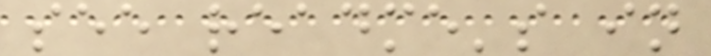see readme's in
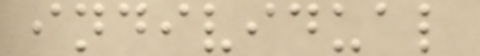individual
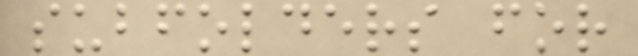subfolders for
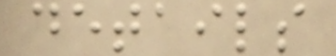details
